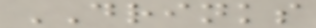DRINKS
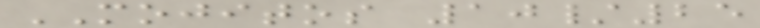MOJITOS 10/25
